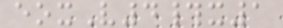eoxV4#x1
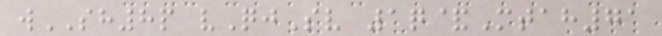wSH8p vQjSv 1q&Mtah71
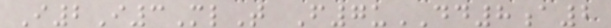I2I3MlT F7uDD8a2
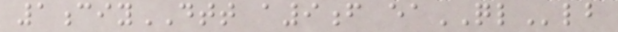1ciyDTT a9f eaQLlb
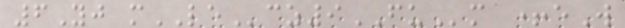6Yj mLEcz9FUm +eW
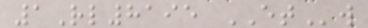1Rl8195 ETw
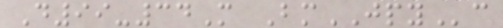D99-34M BmJPYc
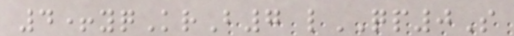4+yqKrB7 lQP0S
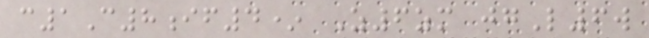c1C8if4* Z6zm jgL6w
